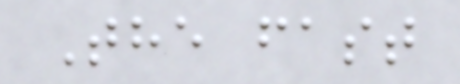The fast
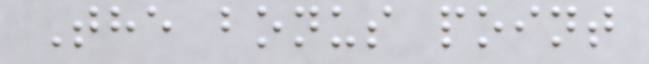The bonus point
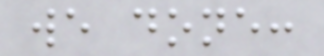we done:
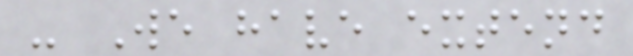- We have extend
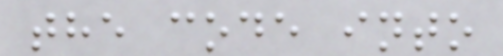the code into
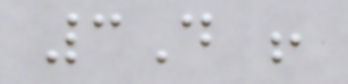3D !
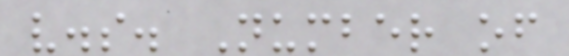v.s. Number of
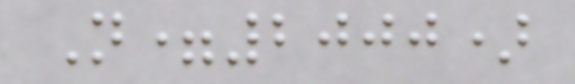N=2000)
